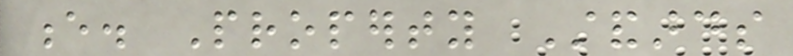e. Property Standards
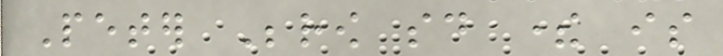Peter Berow said there is
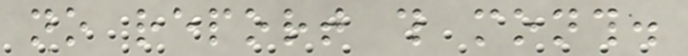no report this month.
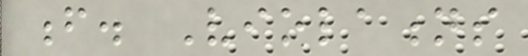f. Violations
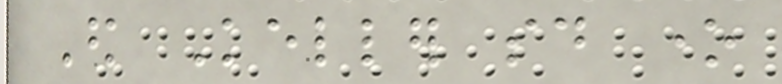Ed Keller said one
